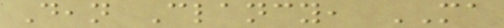Dean Clancy, MA
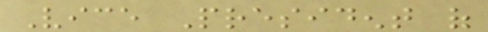Vice President of
